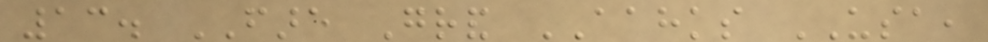13. FARE Grand AAHKS USA,
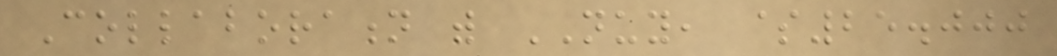Collaboration with NUY, $25.000
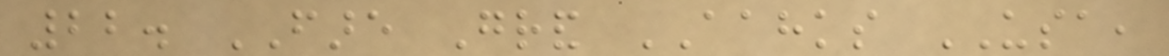22. FARE Grand AAHKS USA,
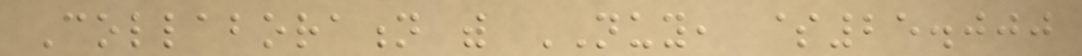Collaboration with NUY, $25.000
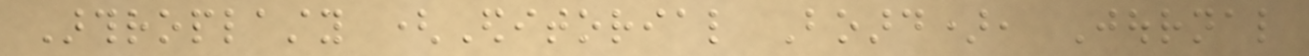Arthroplasty (Editorial Board), Journal
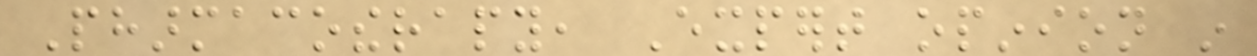Pharmacotherapy, Expert opinion in
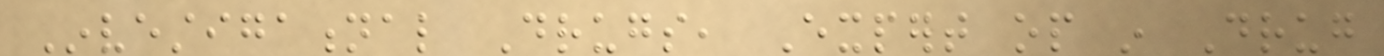Investigational Drugs, Expert op in Drug
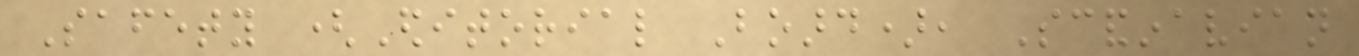Safety (Editorial Board), Scandinavian
